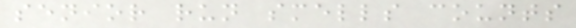senior run smells counts
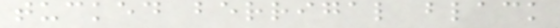tucked berrigal black
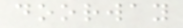doorway
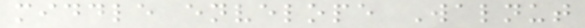middle envelope Walnut
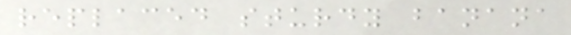replaced sturdy banana
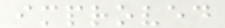improved
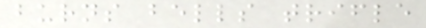burns bells trifle
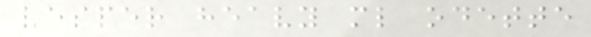vesper heavy ml odette
